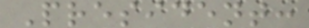President:
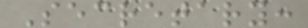Secretary:
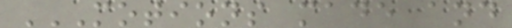MOTIONS MADE AND
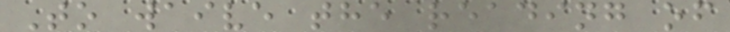To waive the reading of
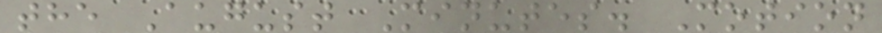the August Minutes. Motion
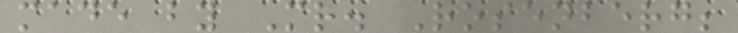made by Mr. Rosenberg;
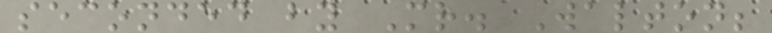seconded by Mr. Walton;
